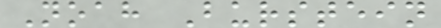Noah Burstein
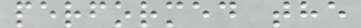performed the
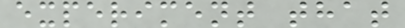experiment that
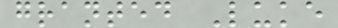granted Luke
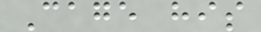Cage his
